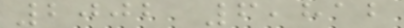2002 6,812
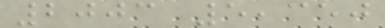2003 5,350
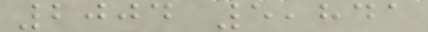2004 5,841
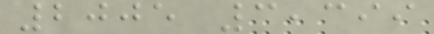2005 3,399
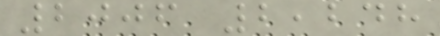2006 2,248
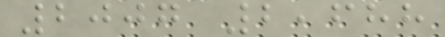2007 2,688
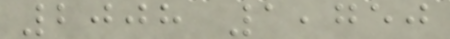2008 1,750
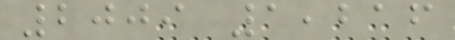2009 1,216
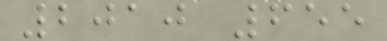2010 655
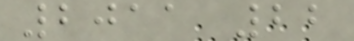2011 22
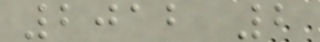2012 2
